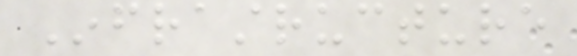Infrastructure
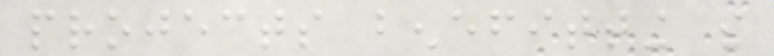projects benefitting the
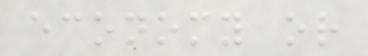economy or
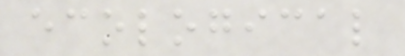ecological
